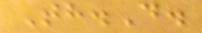Th.D.
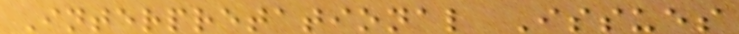Interpretational Issues
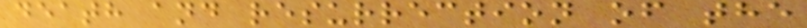death and resurrection of the
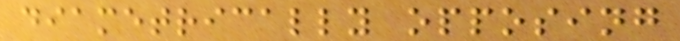diametrically opposing
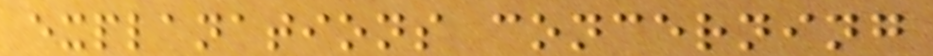explanations concerning
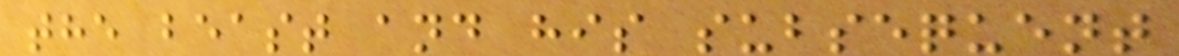the beast and his subsequent
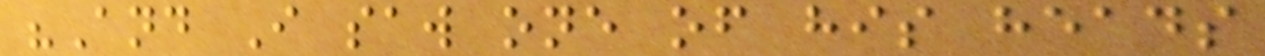"And I saw one of his heads
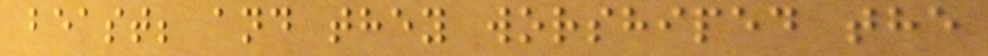beast; and they worshiped the
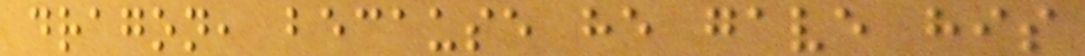dragon, because he gave his
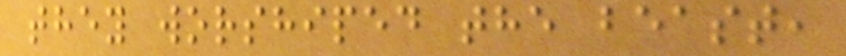they worshiped the beast,
